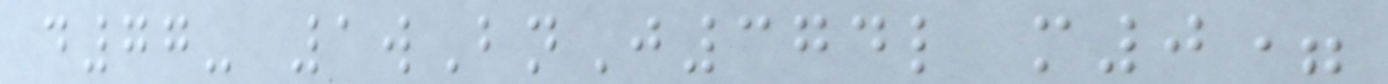d77- 1wBnJ374l m0=
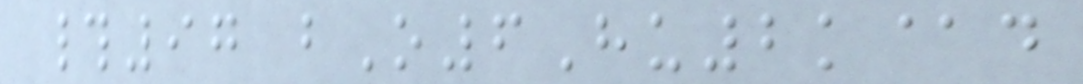#97 bO6Hu2k@d
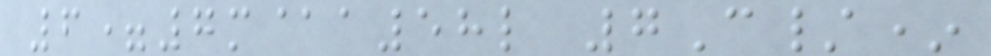6=7m@a58l 7C/*
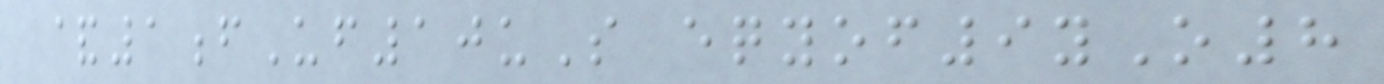&1fUf10uS eqyof9yO8
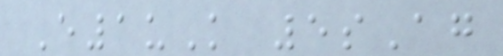E1uK 5sAg
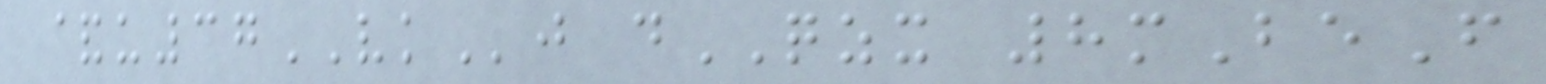&u37VKj dQZX 8mBeF
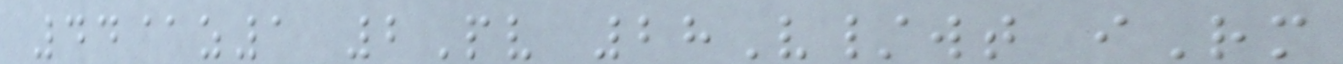44@z1 2Pv 28V/wt iRm
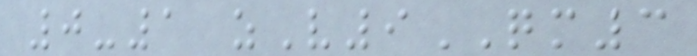0-1 zV9QM3
